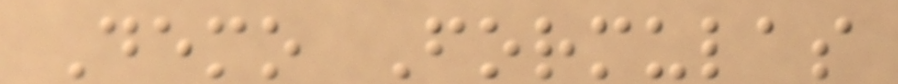Demo Formulas
